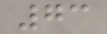73
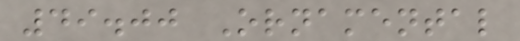49.00 Ornamental
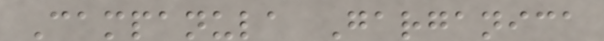Campanula Garganica
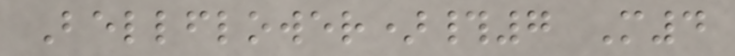Bellflower)#7 M4
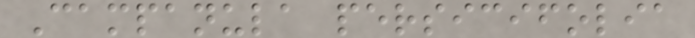Campanula persicifolia
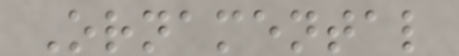Ornamental
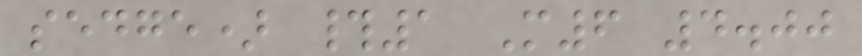sedge) #1 M6 4.00
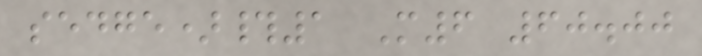sedge)#1 M6 60.00
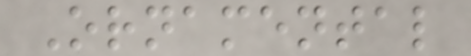Ornamental
